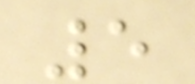5
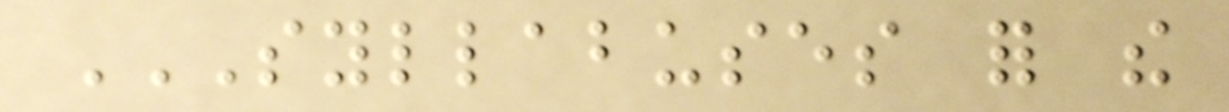SYLLABUSES FOR THE
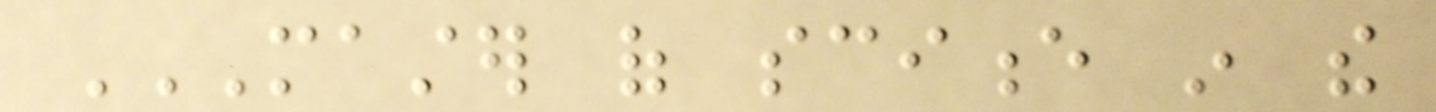MASTER OF SCIENCE IN THE
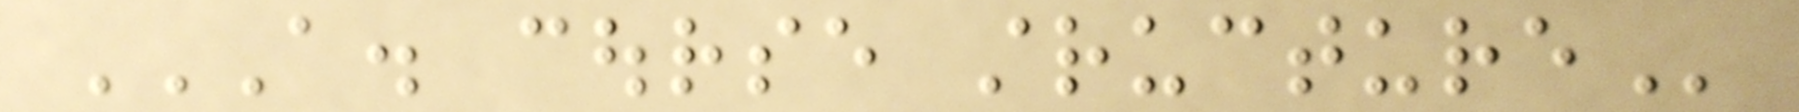A. COURSE STRUCTURE
